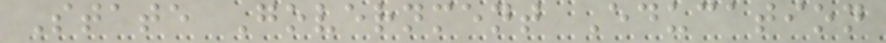State Government Education
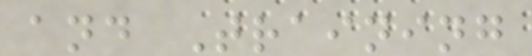and Training
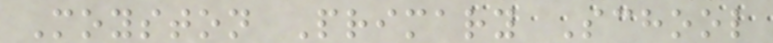Moyston Primary School
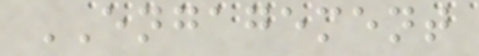ENGAGEMENT
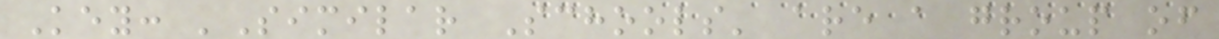Key: 'Similar Schools' are a group of
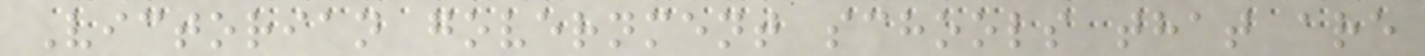Victorian government schools that are
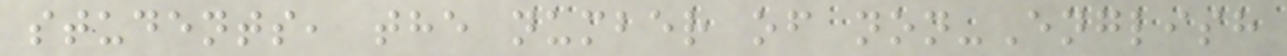students, the number of non-English
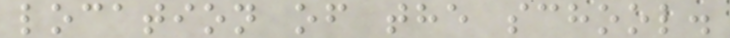location of the school.
